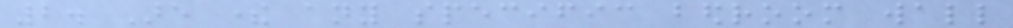2. Are there any specific bedroom wall
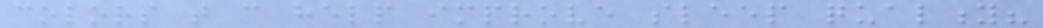colors that can help improve sleep quality?
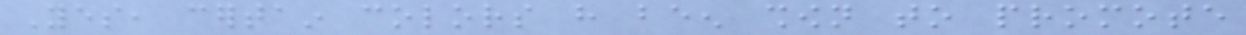Yes, certain colors have been shown to promote
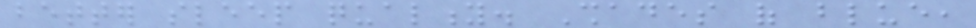better sleep quality. Shades of blue,
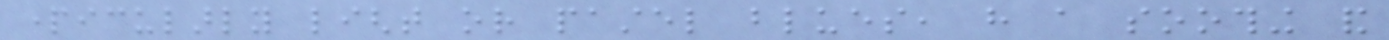particularly light or pastel blues, have a soothing and
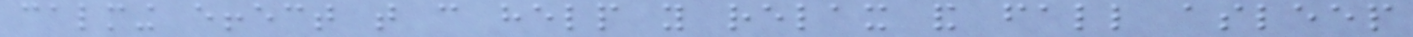calming effect that can help you relax and fall asleep
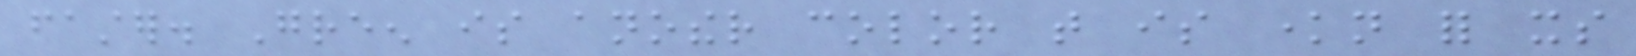faster. Green is another color that is known for its
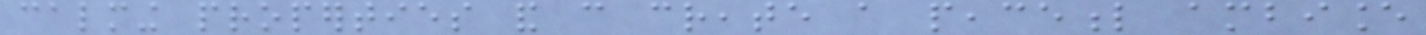calming properties and can create a peaceful ambiance
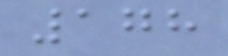178
